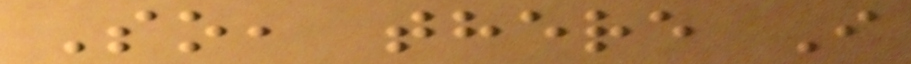So, there I
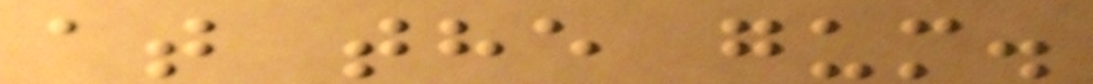at the gum.
